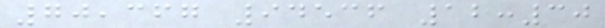70,367 94536 12:30
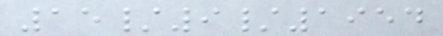15/9/1954
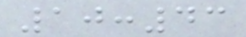10:43
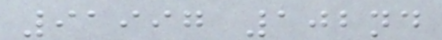91997 102nd
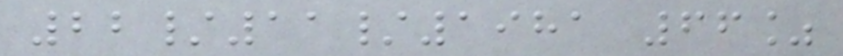22/11/1981 66%
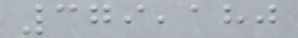379,180
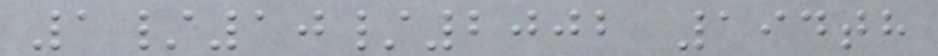1/10/2002 194th
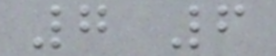7 6
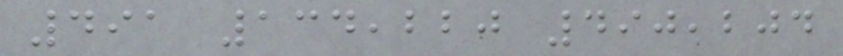491 134,220 490,204
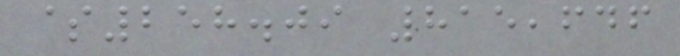$258.09 815,646
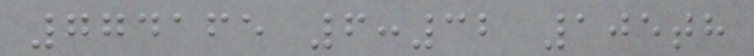774165 6:32 105th
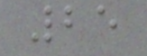25
